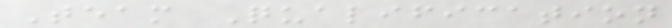Team Qualification
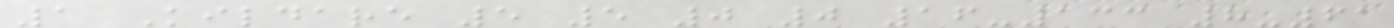1 Kildare 5 5 0 0 16-133 8-61
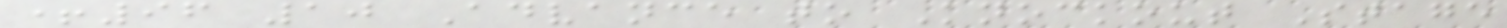+96 10 Advance to Knockout Stage
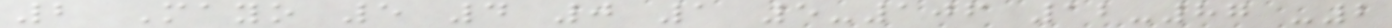2 Mayo 5 4 0 1 5-106 12-87 -2
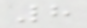8
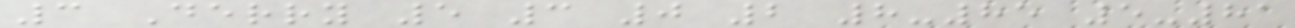3 Derry 5 3 0 2 8-85 5-81
